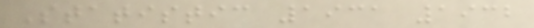Statistic 1931 1932
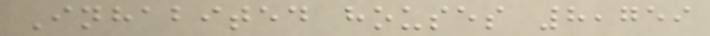Inhabited houses 8,759
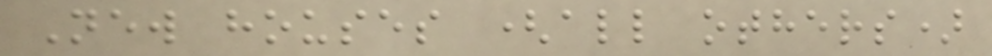New houses (all others)
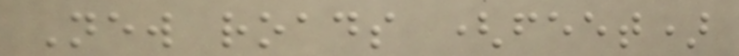New roads (feet)
